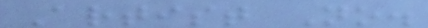Artist No.
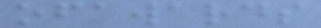ofawards
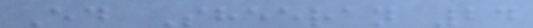Ed Sheeran 24
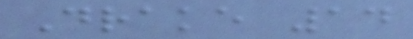Drake 14
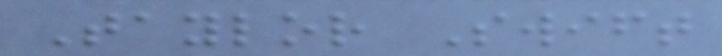Taylor Swift
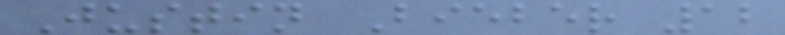Justin Bieber 12
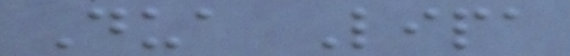Dua Lipa
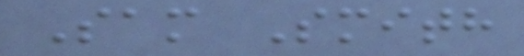Sam Smith
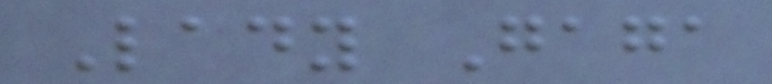Lady Gaga
